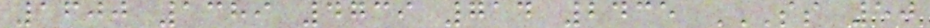1600 1389 4739 714 2435 SS 50
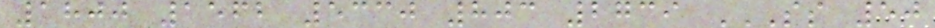1800 1562 5330 803 2739 SS 50
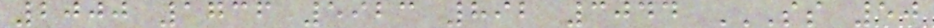2000 1736 5923 892 3044 SS 50
